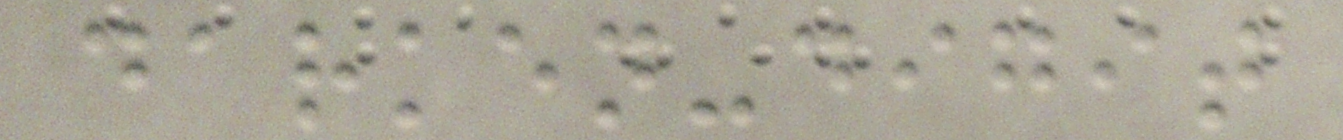darken-digit
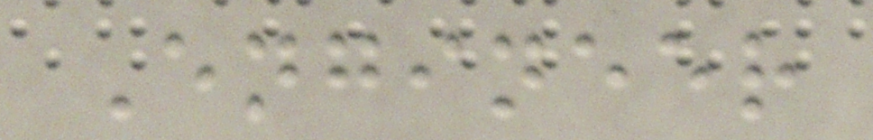Engineer
